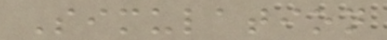Simulation
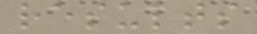results
